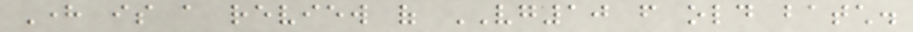Here is a review of VG10 from old batch.
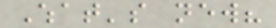What's new?
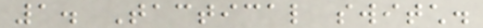1. Tactical switch.
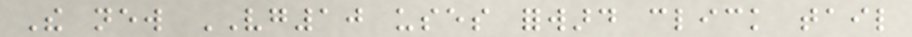The new VG10 uses forward click tail
